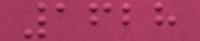1628
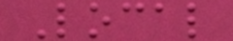Local
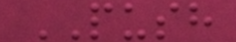PUSH
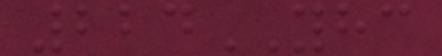224YHC
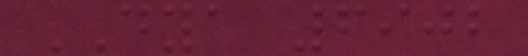DYA 6902
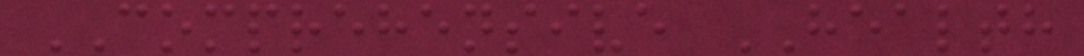COMPREHENSIVE HEALTH
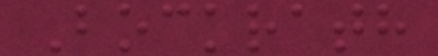Bockrath
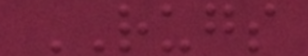RUGS
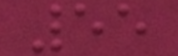55
